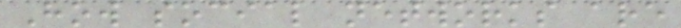How social networks are
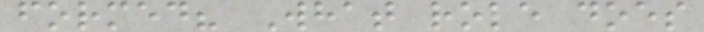formed? What role does
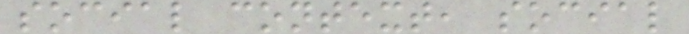social context, social
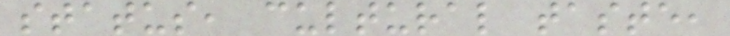status, cultural taste,
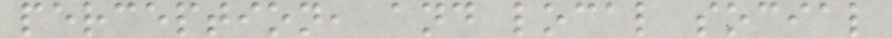perception, and local social
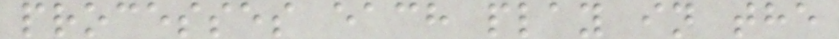processes each play in the
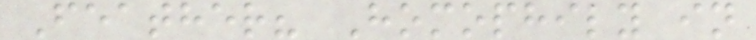Feather? Homophily in
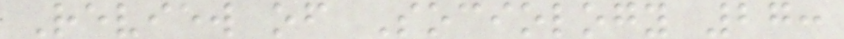Review of Sociology 27:
